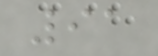91
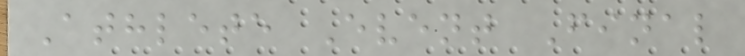Athlete Event Final
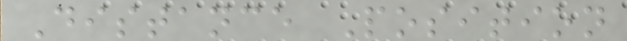Distance Position
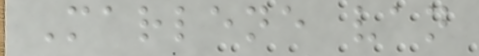Marlene van
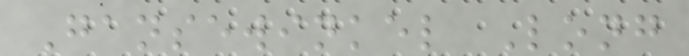Gansewinkel Long
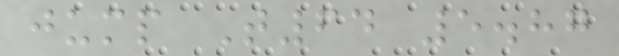jump T64 5.87
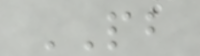PB
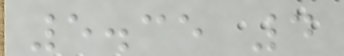5.35 4
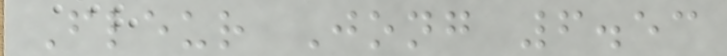Fleur Jong 6.53
